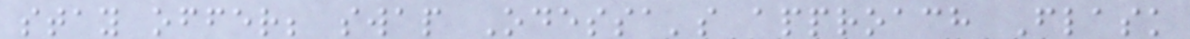stay offer; swap Odessa's approach Flask
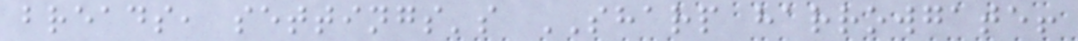breads, settings's SHARP harrowgate!
